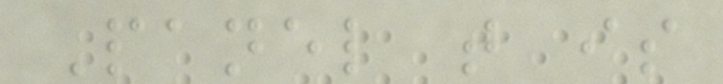Panel that is
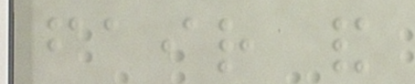fair and
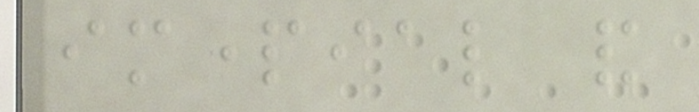impartial and
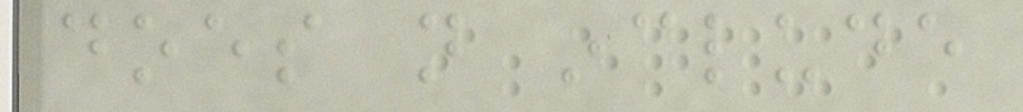does not include
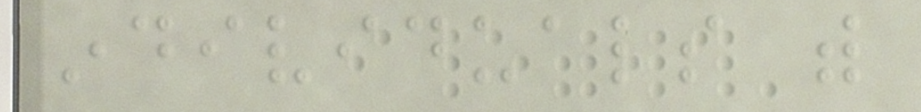individuals with
